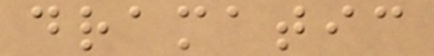dramatic
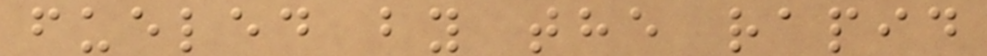fueled by the rapid
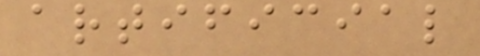artificial
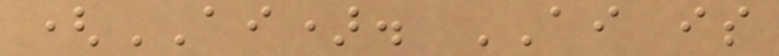(AI). AI is
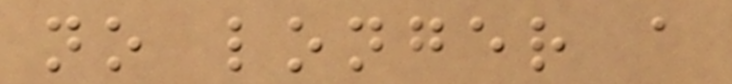no longer a
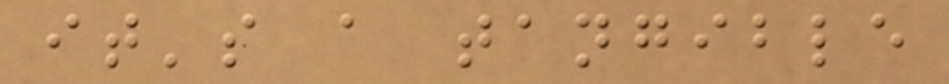it's a tangible
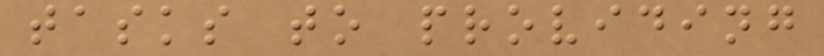tasks to providing
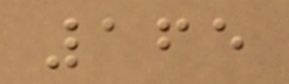165
